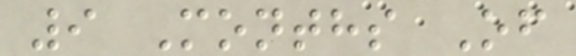9 Months Of
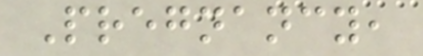Pregnancy,
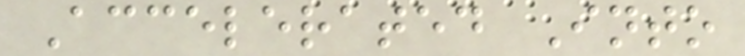Accelerated Into
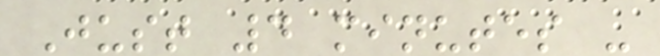Just 4 minutes -
